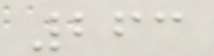263
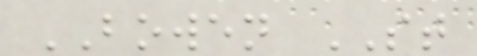BOWEN ST
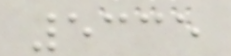5335
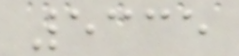5335
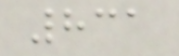831
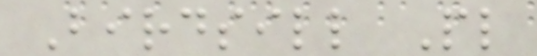Birdsill Pl
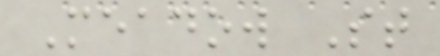Meadow St
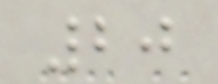20
